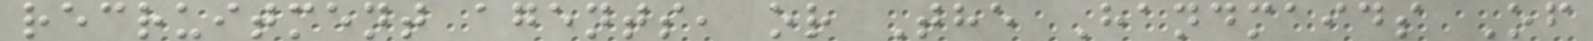recruitment agents, or The Handmaids Of
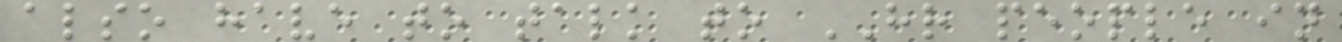also have to talk to HR people in
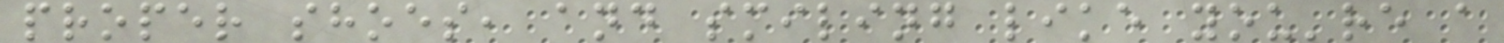proper shoes, and smiling like you're a
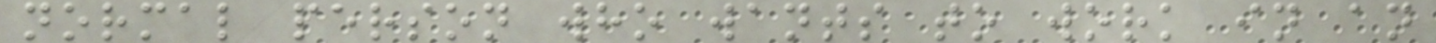normal person who wants to work in an
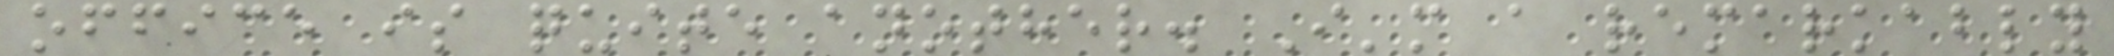office is quite another. I'm a remarkably
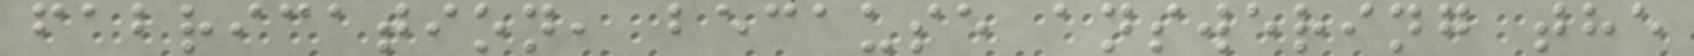fabrication, because answering the
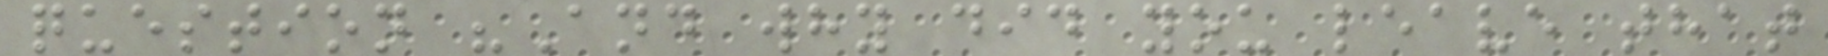question "And why did you leave that
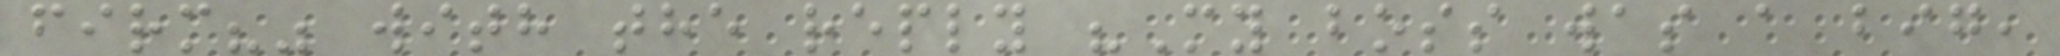firm?" with the reply "My boss was a big,
